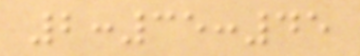2:35:45
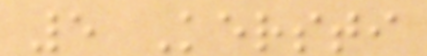5 Kersti
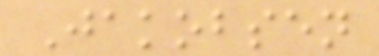Jakobsen
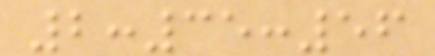2:35:56
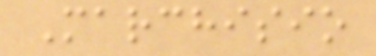Marchisio
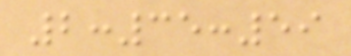2:35:59
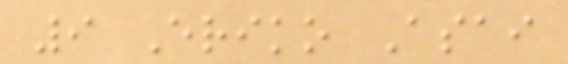9 Eriko Asai
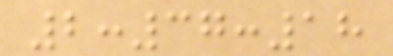2:37:18
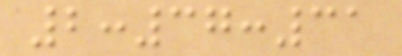2:37:31
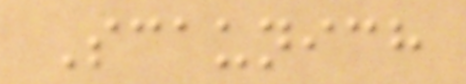Scaunich
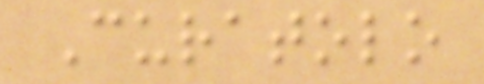Curatolo
